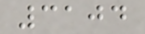3104
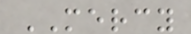MERCY
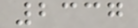2337
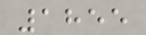1855
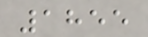1855
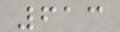613
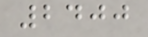2400
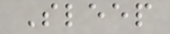Sleep
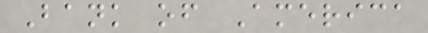Bank of America
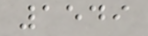1549
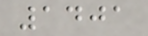1401
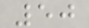50
